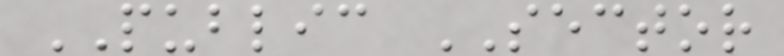PUBLIC SECTOR
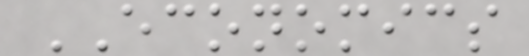ECONOMICS
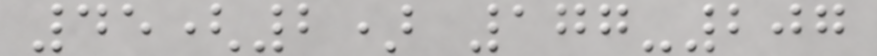45(2) 177-207
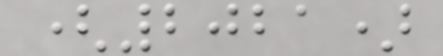(2021)
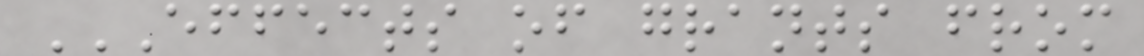EFFECTS OF GRANTS FROM
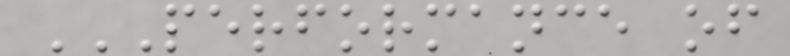PERFORMANCE OF
